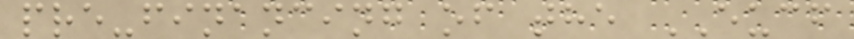pre-financing of the EUCF
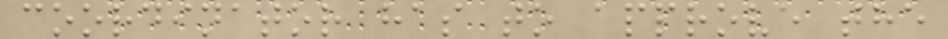coordinator has to approve the
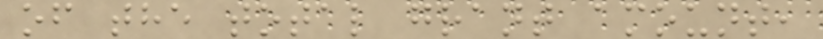of the total grant amount,
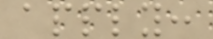apply:
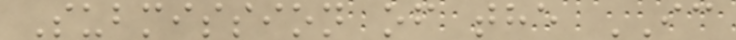Submission of the IC
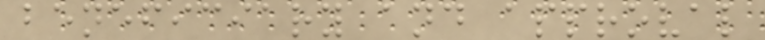beneficiary and approval
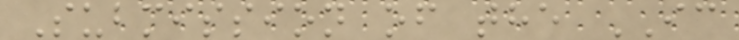Submission of the IC
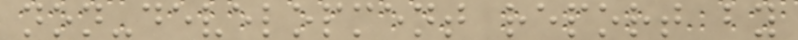non-development report by
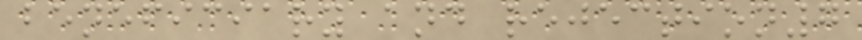beneficiary and rejection7
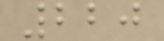220
